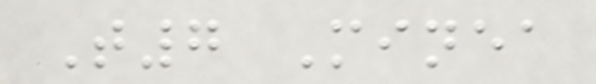T7 Minea
